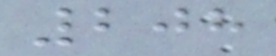208
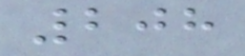208
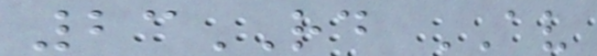23RD AV
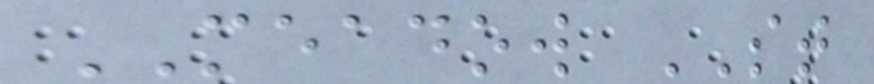MEADOW ST
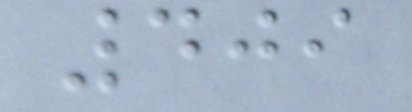409
